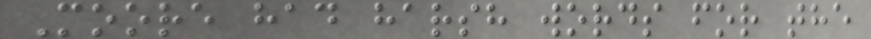Moore had harsh words for the
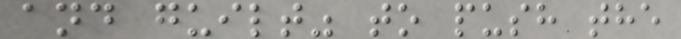and guilt" to push the
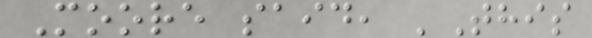Moore said, 'This
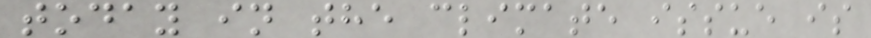today in the climate issue is
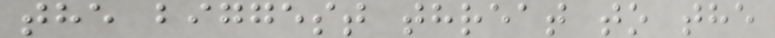the biggest threat to the
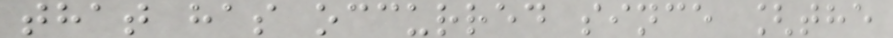that has occurred since [the
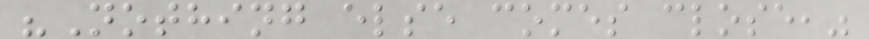"Nothing else comes close,"
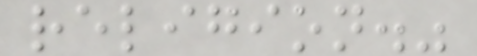religion."
